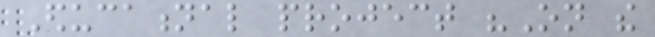Educational project "On the
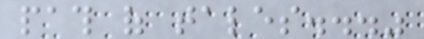path of tales..."
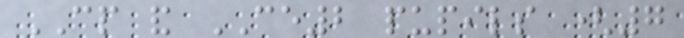CP and CE2 pupils (7
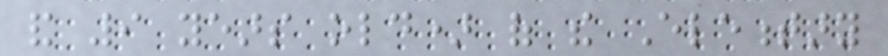and 9 years old) of the Elementary
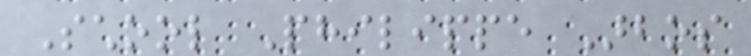School Philippe Arbos
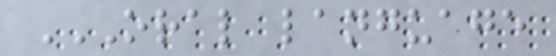ORAL LANGUAGE
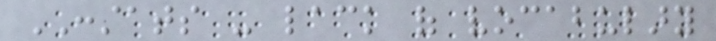CONSTATS - lack of vocabulary
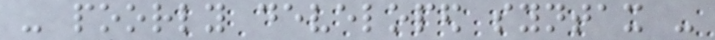- poorly developed syntax -
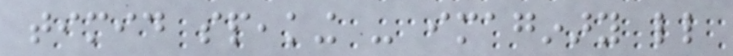timid speaking - imaginary little
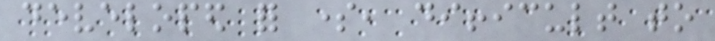developed for some, difficult to
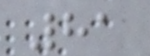81
